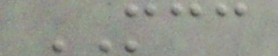MCC
